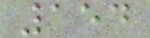154
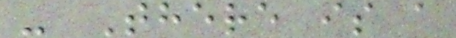- There is a
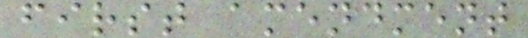first amendment
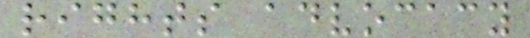rights advocacy
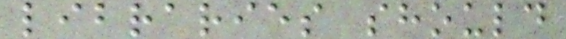libraries should
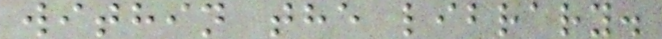within the library.
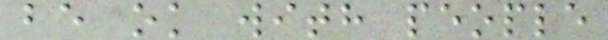be ok with people
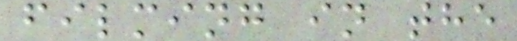filming in the
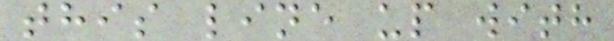this line up with
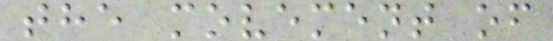the movement of
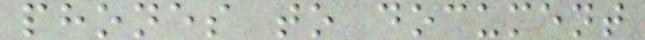phones to document
